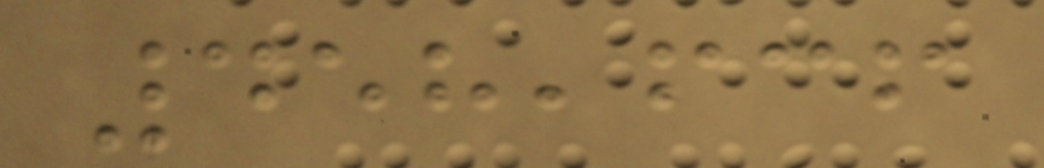458,636
